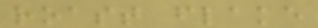roast flake
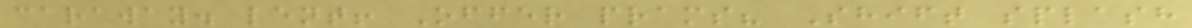caraway. lent! Offer prams? Shift splash
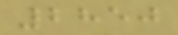2850
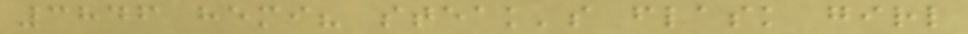3846 hemi? steak's flask girl
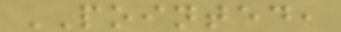POINTED,
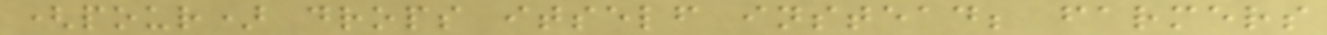(pour) drops itself instead; farmers
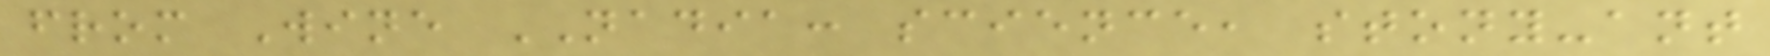from Wine NADIA: science, stony-ant
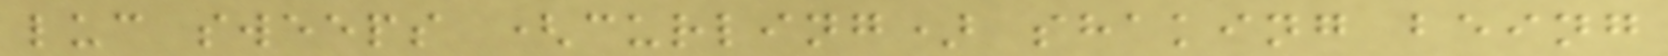luc sweeps (curling) shaking being
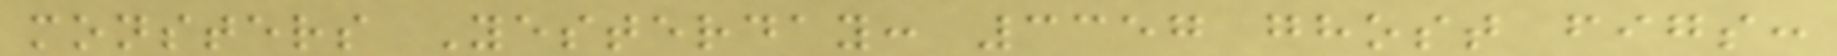monsters Yesterday: 3357 ghost figs:
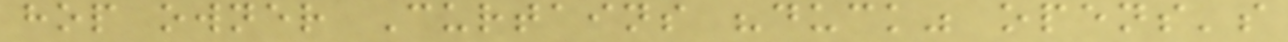hop owner Curtains "duck" opens's
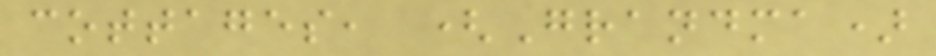cottages, (Grandma)
